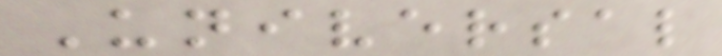Universal
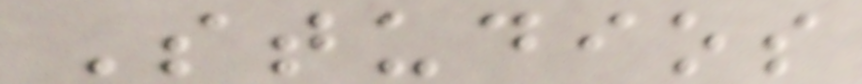Studios
